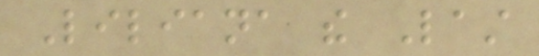Liliana the Last
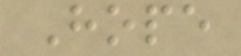Hope
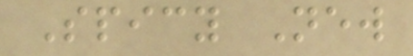Spicy New
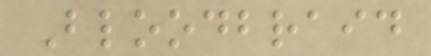Bloodbraid
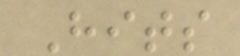Hits
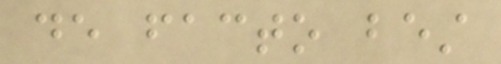de facto best
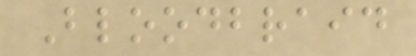Bloodbraid
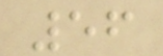56
